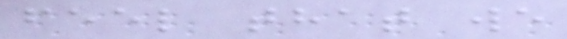feel that we
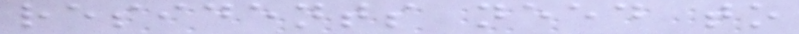residents need to
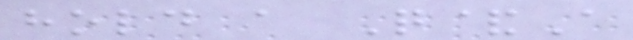hold a Q&A
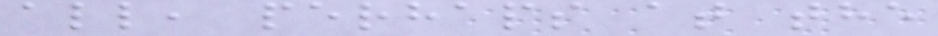all, perhaps at the
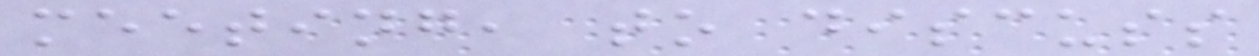meeting, to discuss
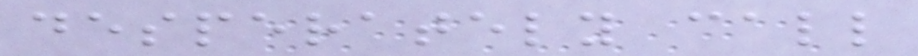desperately call
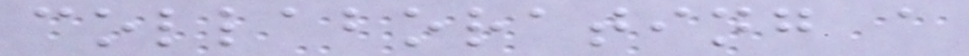collaborating a
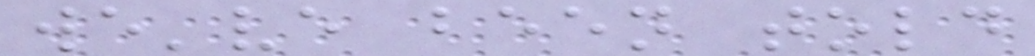we've been told
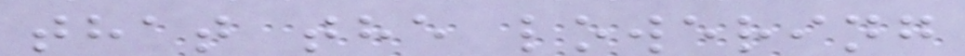that the lowering
